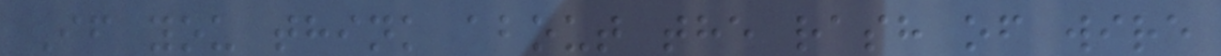If you think about the rash of wire
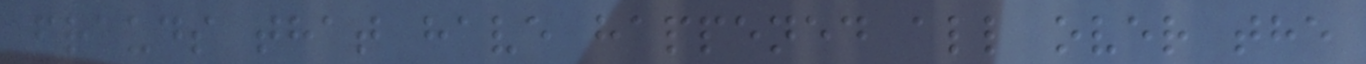frauds that have happened all over the
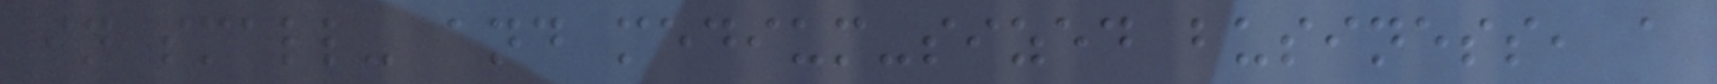in small- and medium-sized business, a
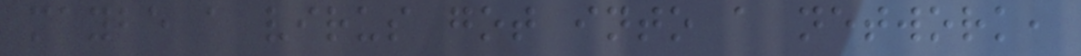maybe a virus got into a network,
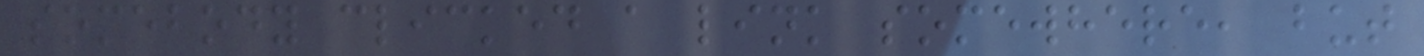somebody clicked a link somewhere, but
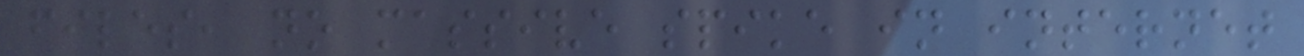files, no massive spike in internet
